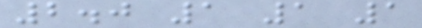2.0 1 1 1
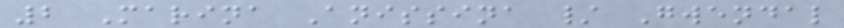2 Marina Anissina / Gwendal
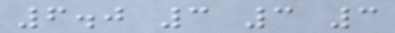6.0 3 3 3
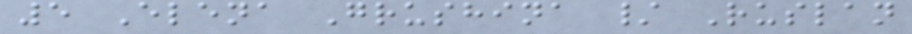5 Elena Grushina / Ruslan
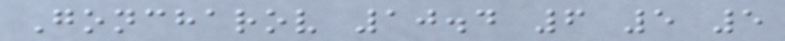Goncharov 10.4 6 5 5
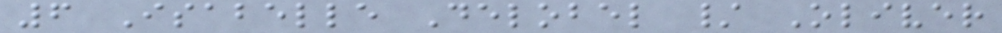6 Isabelle Delobel / Oliver
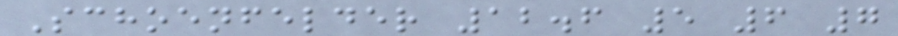Schoenfelder 12.6 5 6 7
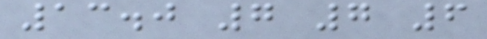13.0 7 7 6
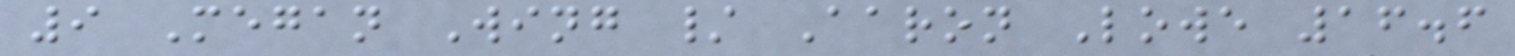9 Megan Wing / Aaron Lowe 16.6
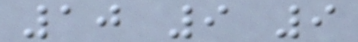10 9 9
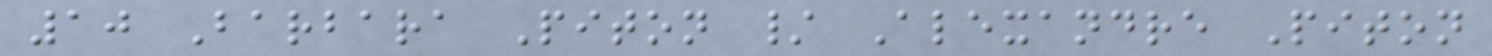10 Barbara Piton / Alexandre Piton
